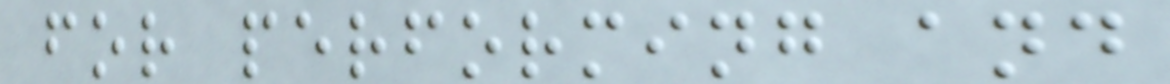for performing and
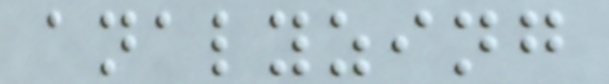analyzing
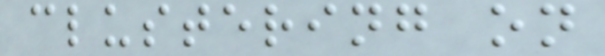clustering on
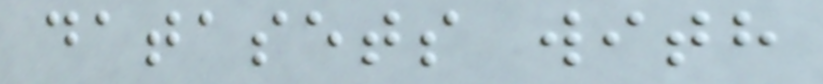datasets with
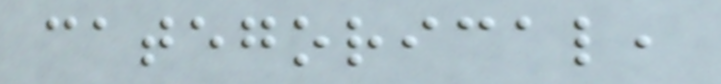categorical,
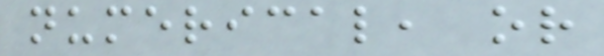numerical, or
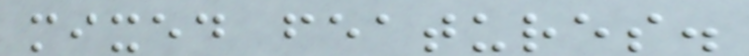mixed features.
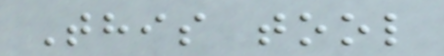This tool
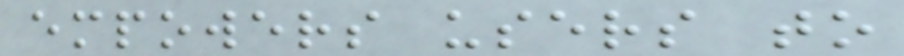empowers users to
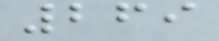269
